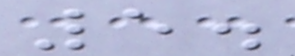5.
